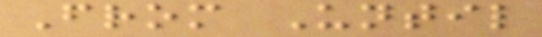From Until
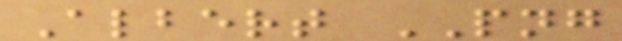Albert PNG
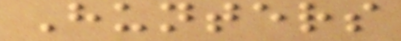Hunters
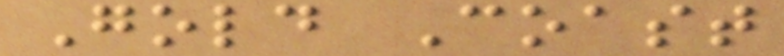Gold Coast
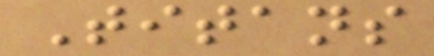Titans
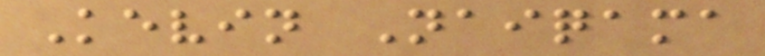Kevin Naiqama
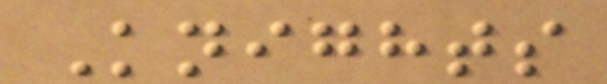Knights
